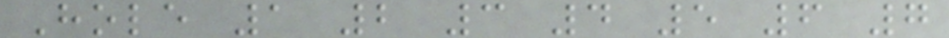Hole 1 2 3 4 5 6 7
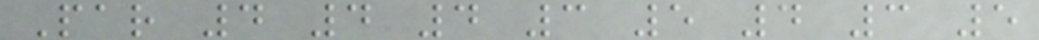Par 4 4 4 3 5 4 3 5
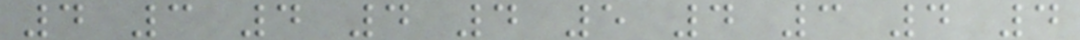4 3 4 4 4 5 4 3 4 4
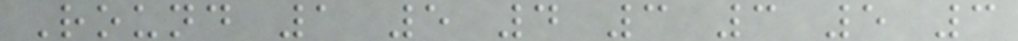Round 1 5 4 3 3 5 3
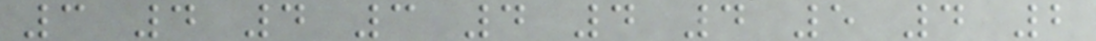3 4 4 3 4 4 4 5 4 2
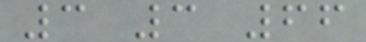3 3 66
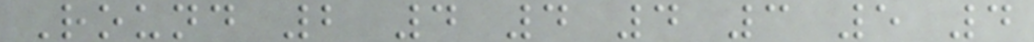Round 2 4 4 4 3 5 4
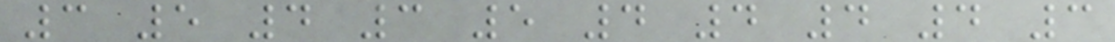3 5 4 3 5 4 4 4 4 3
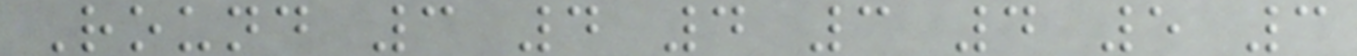Round 3 4 4 3 4 5 3
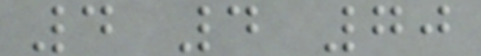4 4 70
